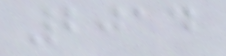2014
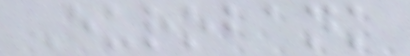Eurobank
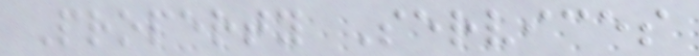Property Services
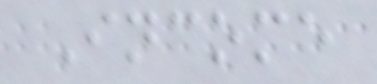Income
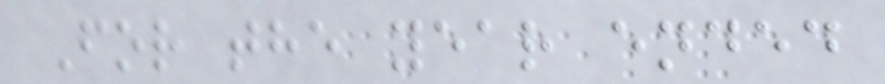For the year ended
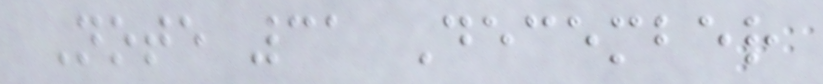Note 31 December
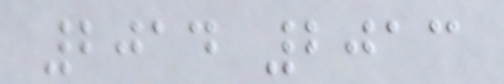2014 2013
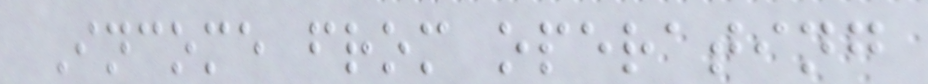Income from operating
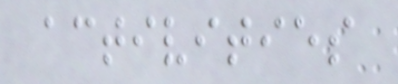activities
